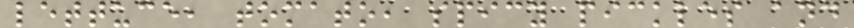lettuce, tomato, spicy pickles and
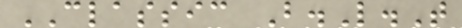CLASSIC B.L.T
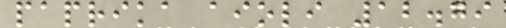paprika aioli 12.79
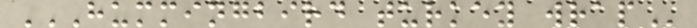HUMMINGBIRD TURKEY WRAP
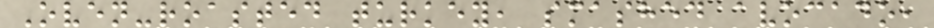Oven-roasted turkey, smashed avocado,
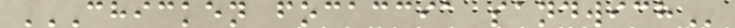CHICKEN FOCACCIA SANDWICH
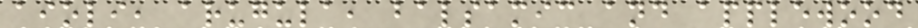aioli, arugula, balsamic and applewood
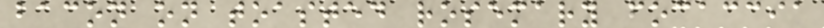bacon on toasted rosemary focaccia
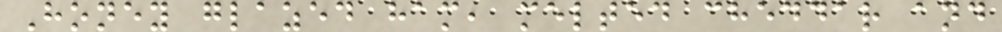Honey glazed ham, melted cheddar and
